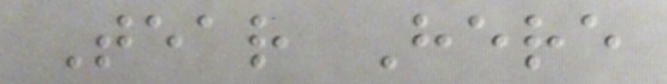Tear Here
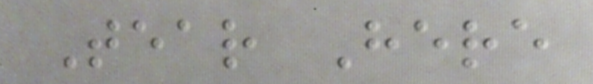Tear Here
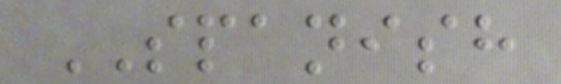SPANISH
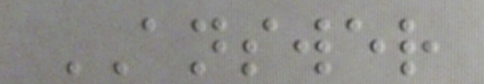ANSWER
